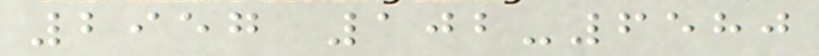2957 102-6580
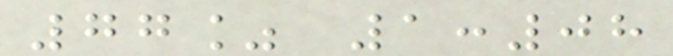77% 1:08
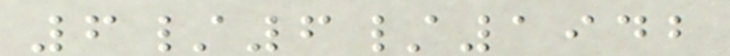6/6/1942
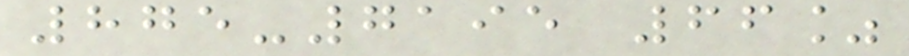875-7195 66%
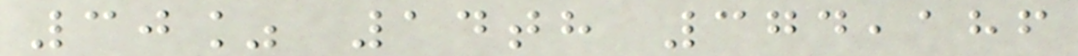30% 14th 374,186
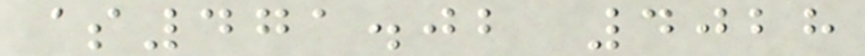$471.02 4028
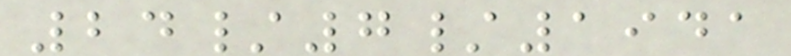24/7/1941
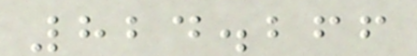824.266
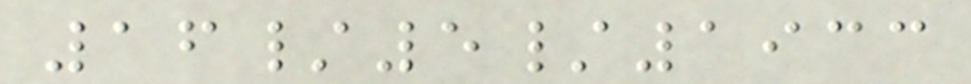16/5/1933
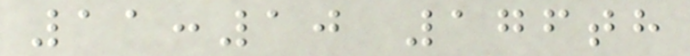11:10 176th
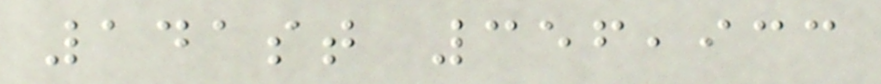141st 356,933
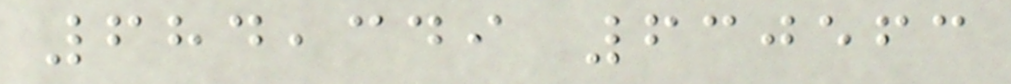684,349 630563
